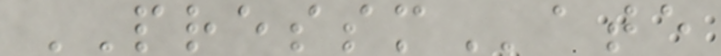PRESSMate
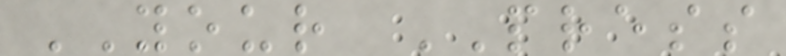YOUR PRESS
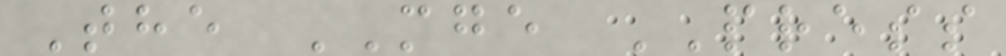The MGE PRESS
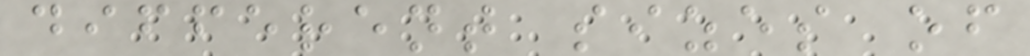different sizes of
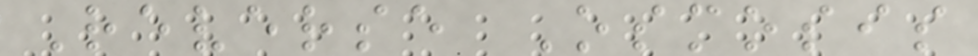Reverse Osmosis
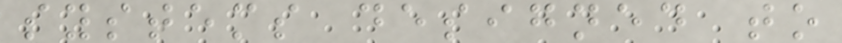systems designed to
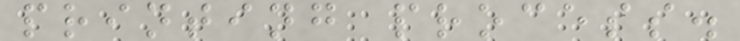printing process.
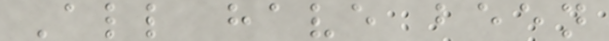All have been
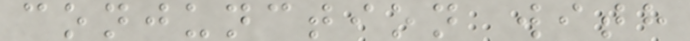conjunction with
